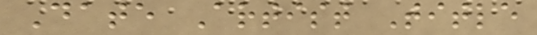Date Artist Title
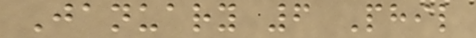January 6 Phil
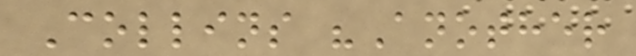Collins "Another
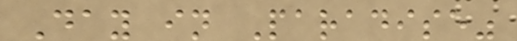Day in Paradise"
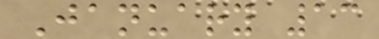January 13
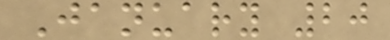January 20
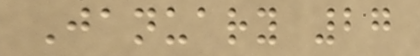January 27
